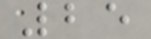25
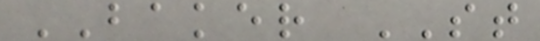BAKER ST
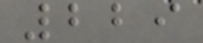229
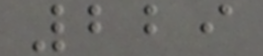229
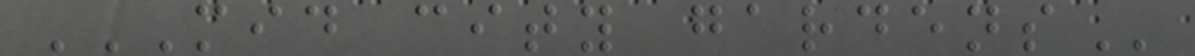MID CITY GARDENS
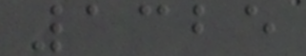1325
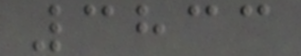3833
